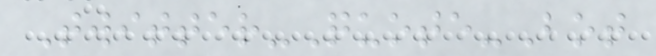Twitter-Quote-Bot
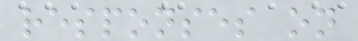responses on
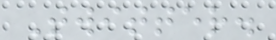Twitter.
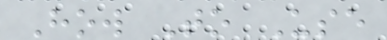How To Use
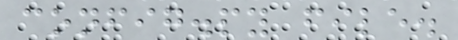config.py file.
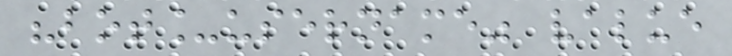"bot_username" value
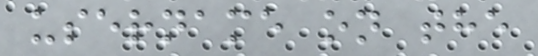username on the
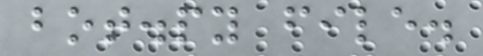bot.py file.
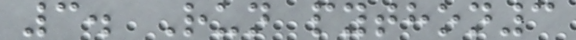3. Run python3
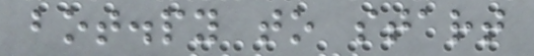bot.py to start
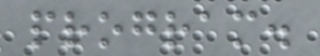program.
